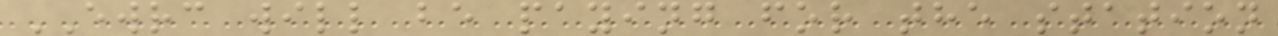EWRC will be paying for the station
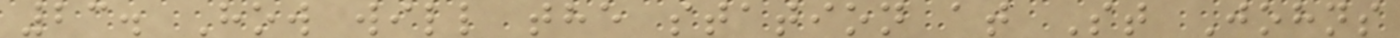23. How will the station at St Johns
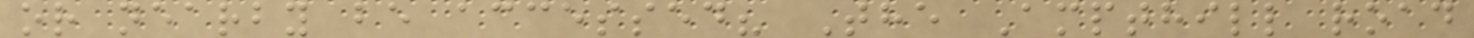or nearby be accessed? The Ampthill road
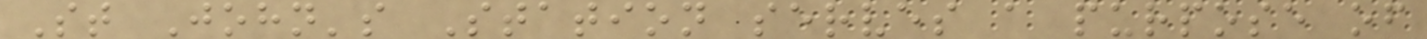St John's Station serves a purpose of
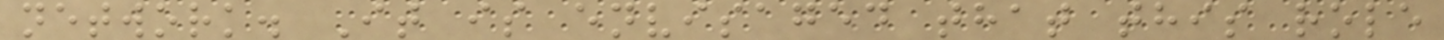network. It is envisaged that this role
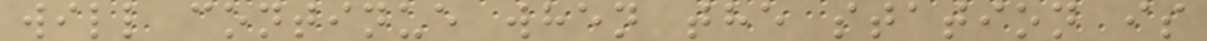will continue when the station is
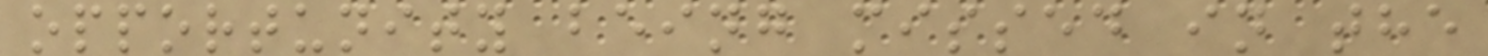opportunity being missed in the
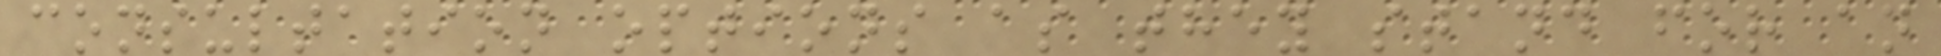consultation options as they stand for an
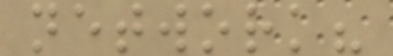network?
